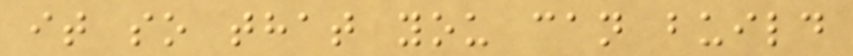it so that you can build
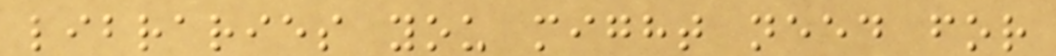libraries you might need for
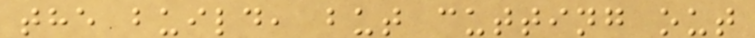the build, but cutting out
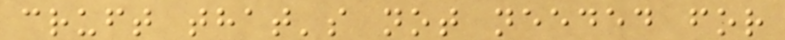cruft that's not needed for
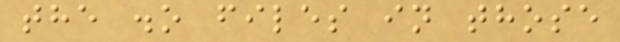the .o files in those
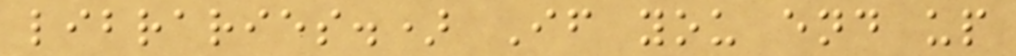libraries.) If you end up
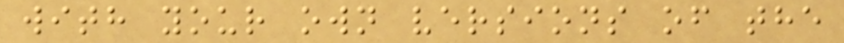with your own versions of the
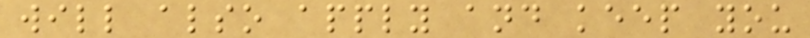will also apply and keep you
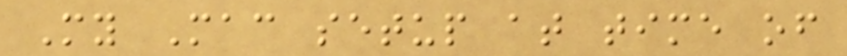My Mac setup at time of
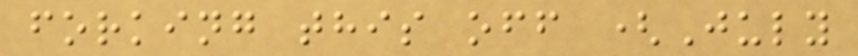forking this off (July
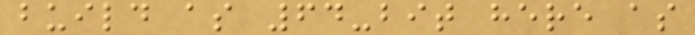build as 64-bit here as
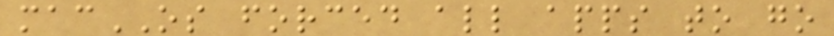macOS forced all apps to go
